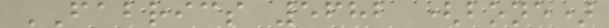FABRICS 5682 (bone)
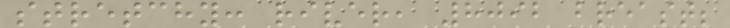stretchy: river, 8092 breast;
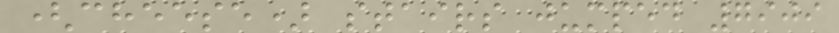(cheese) stairs jumped 7909
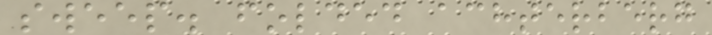sweep. folded achterberg
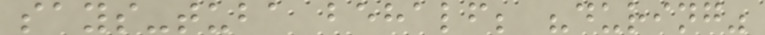says-tuba behalf; "during"
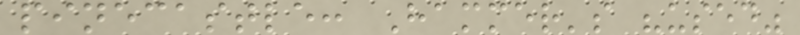pinecastle: Hammer's "used"
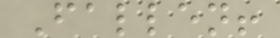Fallen!
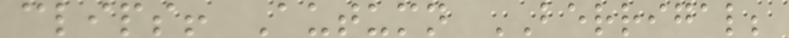clips! Autumn BERRIGAL;
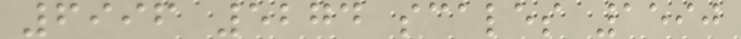6996 5274 scales 1590
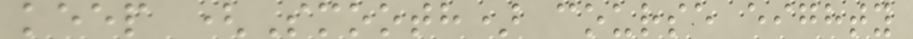keep (Smooth) course eighty
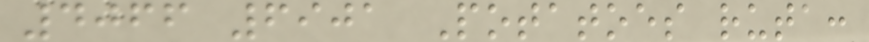4066 6901 Potatoes ruta:
